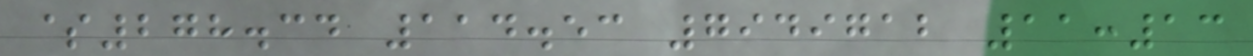$278.34 114.53 7949712 11:13
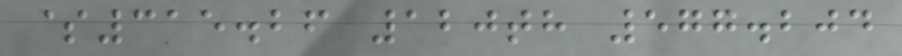$315.26 120th 577.204
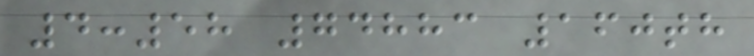4:58 74883 160th
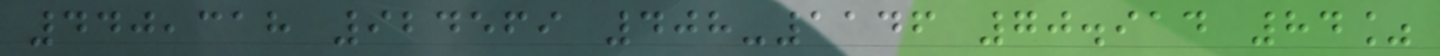440,318 924569 408-1146 70.914 84%
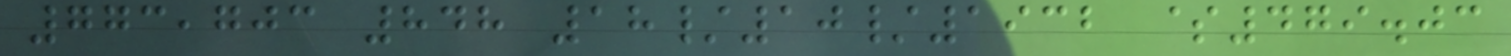773,703 848 18/10/1932 $479.03
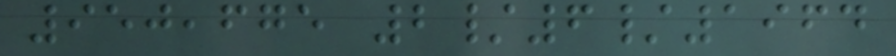950,675 2/6/1964
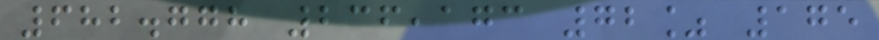682.778 236,173 72% 175
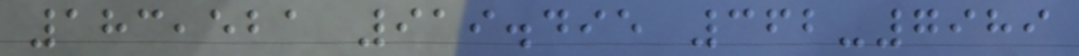183,521 919.495 362-7989
